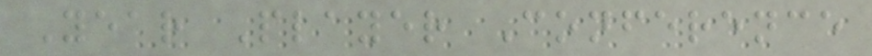Year Player Conference
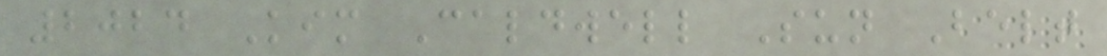2024 Kim Caldwell Sun Belt
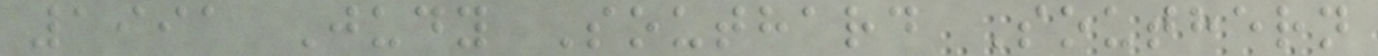1991 Judy Southard Southern
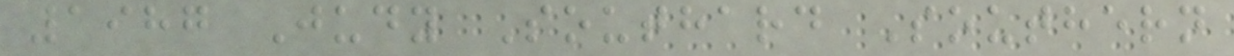1987 Judy Southard Southern
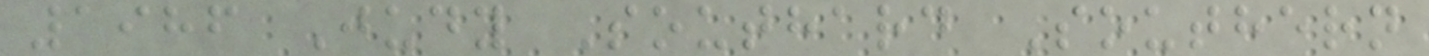1986 Judy Southard Southern
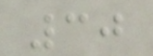30
